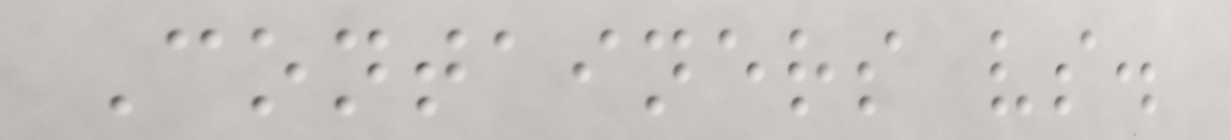Containers vs.
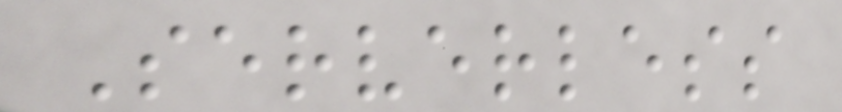Serverless
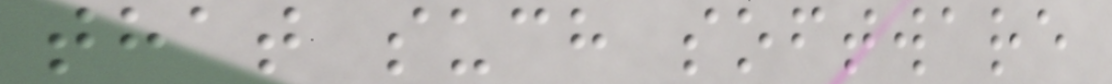that such software
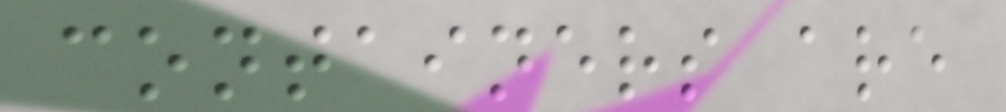containers are
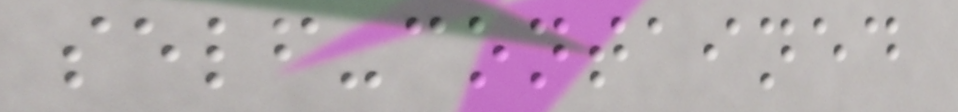self-contained
